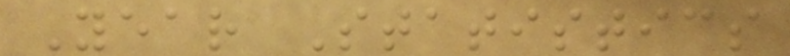Year Statistics
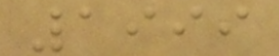1999
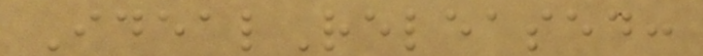IdealReleased:
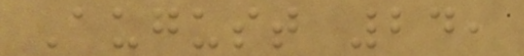August 24,
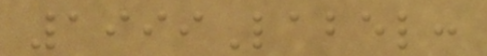1999Label:
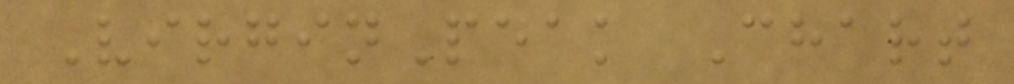VirginPeak Chart
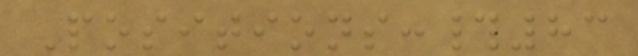Positions:#83
